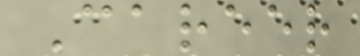Career
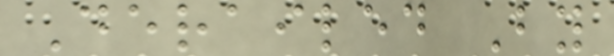Derailed By
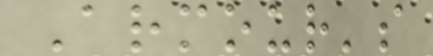Armour's
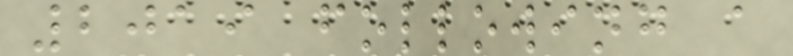2019 following a
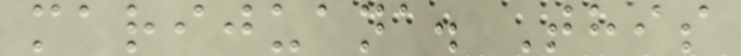marijuana. This
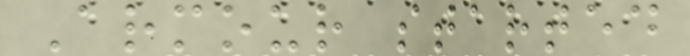Armour started
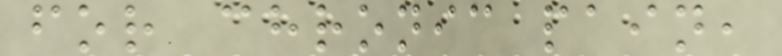for chronic pain,
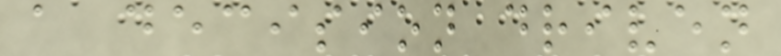a decision driven
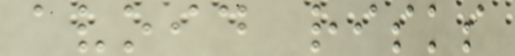avoid risks
